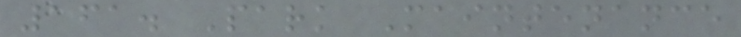161. Park Maintenance
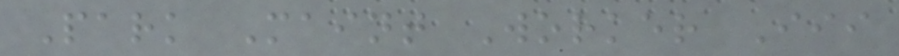Park Maint Worker Iii
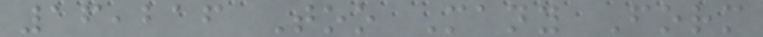16,216 Too Many Form
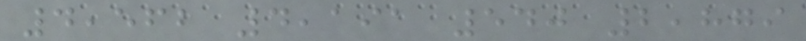4,562 4,191 540 2,879
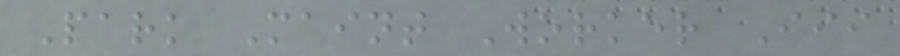Park Maint Worker Iii
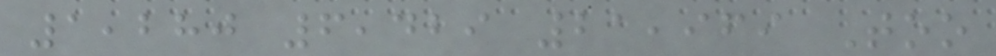1,280 6,429 21,969 Too
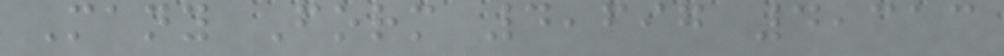Many Form 4,697 4,313
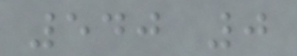540 0
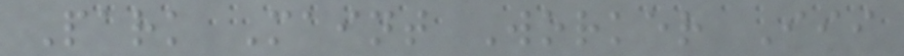Park Maint Worker Iii
